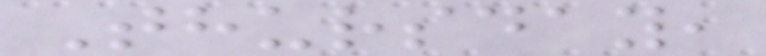Thursday,
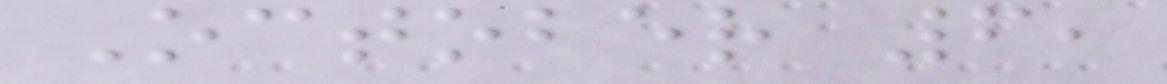October 6,
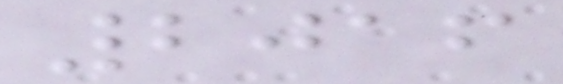2016
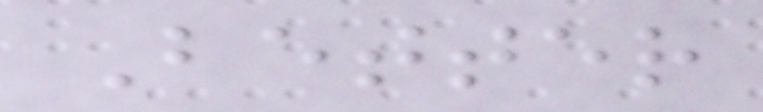Better
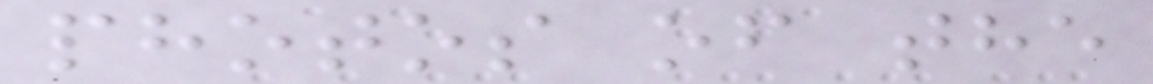photos of the
